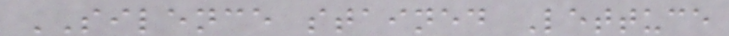SILENCE stained Lettuce
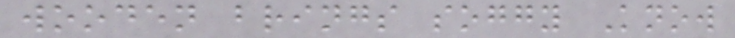wooden brings soggy Know
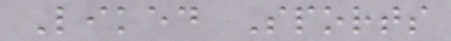Liked Sports
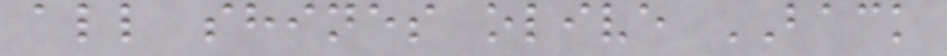all shines olive BACK
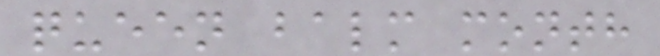queen balm month
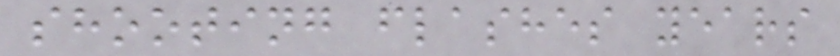shooting flashes years
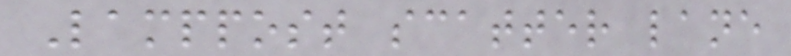Lamppost scatter lane
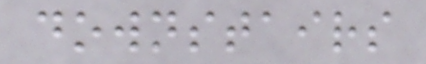downstairs
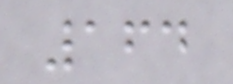164
